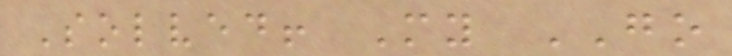Solved! My GO
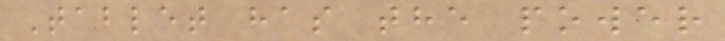Tablet has the power
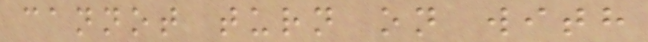cannot turn on with
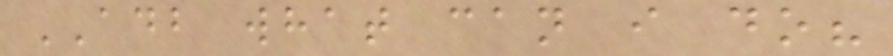ADB what can i do?
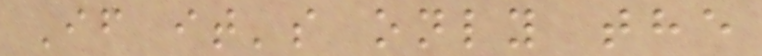If it's only the
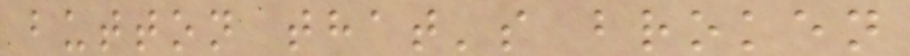button that's broken
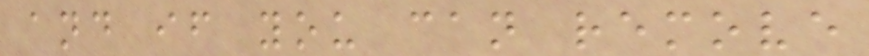and if you can remove
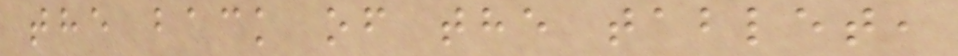the back of the tablet,
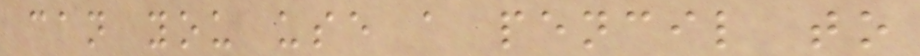can you use a pencil to
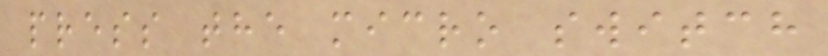press the micro switch
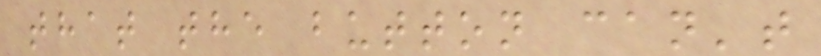that the button can't
